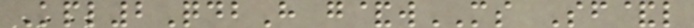Kpl2QdbH g&wMS Sf&l
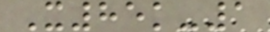X85k-1
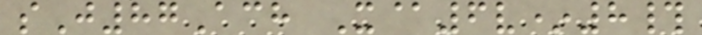sJ87Ach X@6v*8#
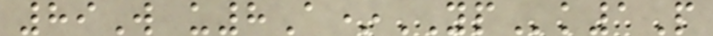89W u8A*YPk1P
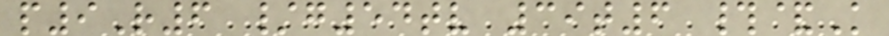p9R6 /g54tv 39t6 #&K
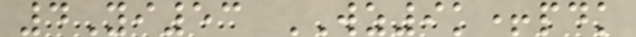4Yi53 WZ9k+pdk
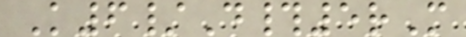K6/D#5rM
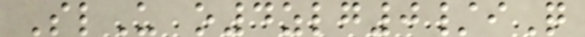SlU o4zlg0/iQ
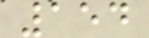154
